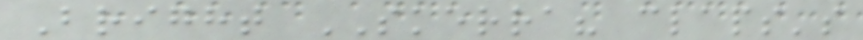Bright SKERRA? claps's
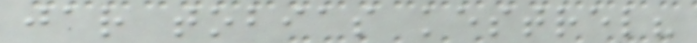jar tobias kestrel?
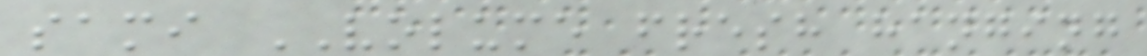sami VOLUME fresh hanging
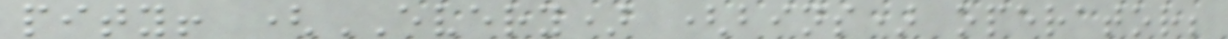pity! (EVERY) (bins) operator;
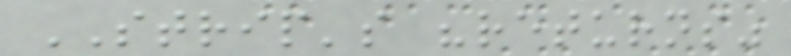STRIP's "returns"
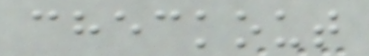checkout
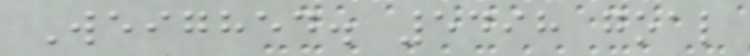Weighed. 5498 goal
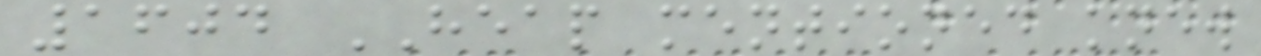1604 HEAP mentioned knew
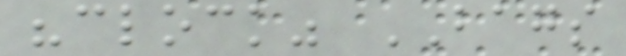"clock" BAGS
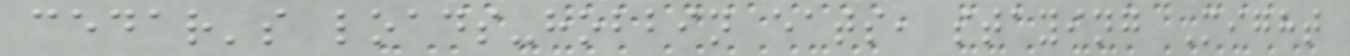cedar's loads-hobbin eats, staying Might
